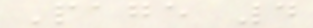Page 4
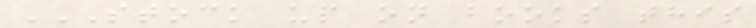STOCK UP ON BOOKS THIS
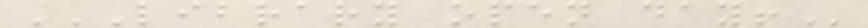LIBRARY OPEN DAY!
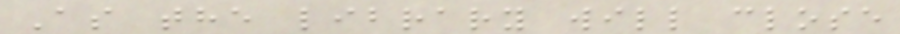As the library will close
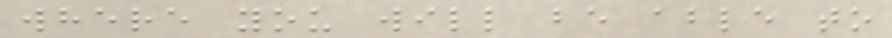where you will be able to
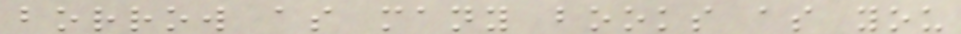borrow as many books as you
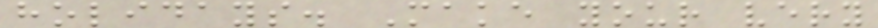holidays. Make your very
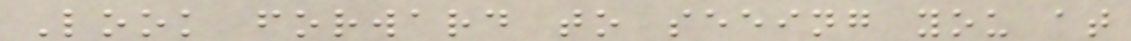Look forward to seeing you at
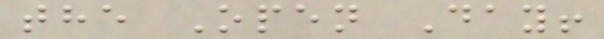the Open Day!
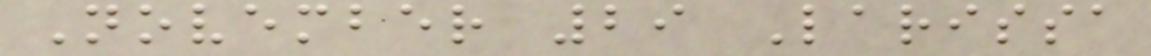November 29 Larissa
